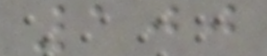100
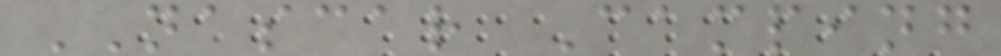NASCAR Camping
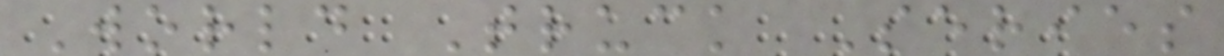World Truck Series
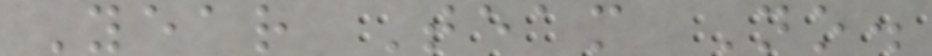Year Team No.
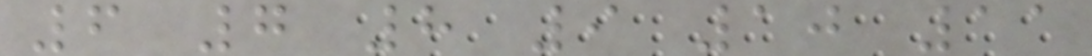6 7 8 9 10 11
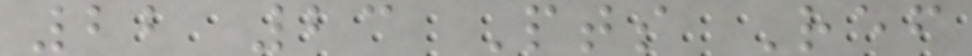22 23 Pts Ref
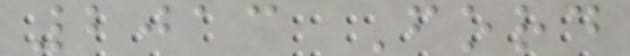2013 Ford
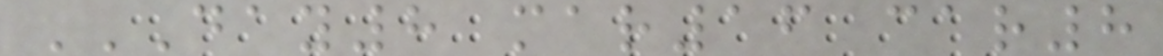DAY8 MAR16 CAR8
